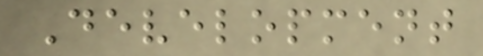Development
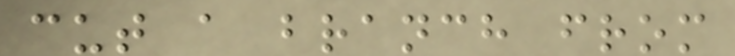cut a branch from
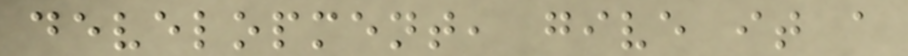development, give it a
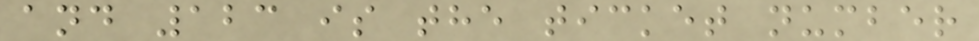and 123 is the ticket number
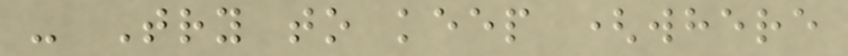- Try to keep (where
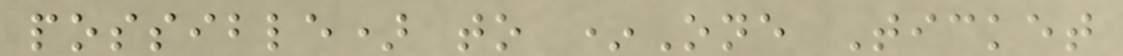possible) to *One Ticket
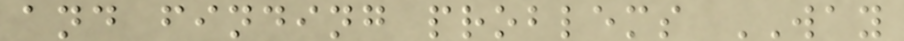and finding problems WAY
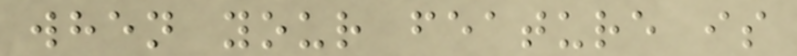when your feature is
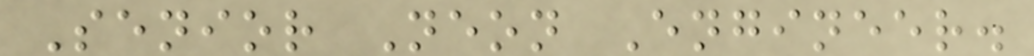Senior Neon Engineer.
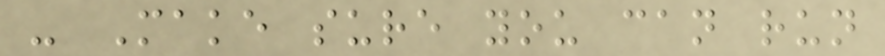- Make sure you can run
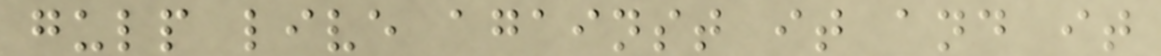gulp live against it and it
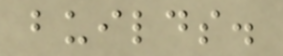builds.
